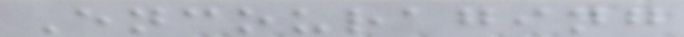Encouraging
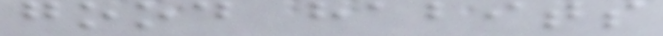good habits
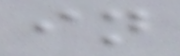in
